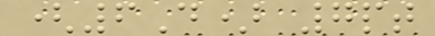(6D) 7pt
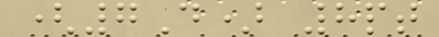(7D) 8pt
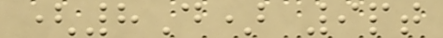(8D) 9pt
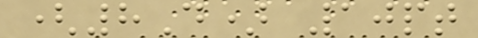(8D) 10pt
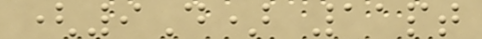(9D) 11pt
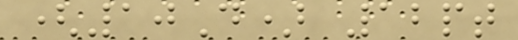(10D) 12pt
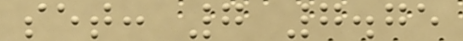set: 7 7.75
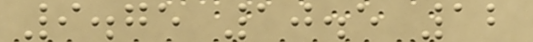9.75 10.5 12
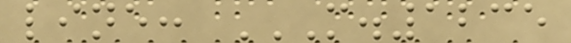line: M.1235
